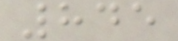845
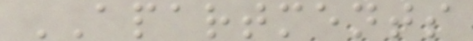APARTMENTS
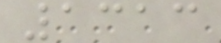1313
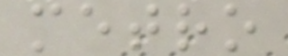metro
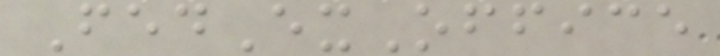FedExOffice
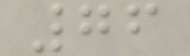76
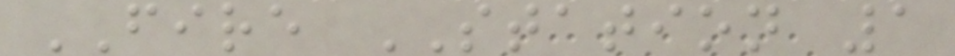FIRE STATION 1
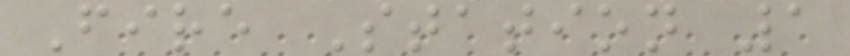Fire Station 1
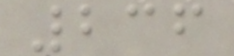236
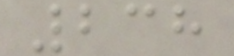238
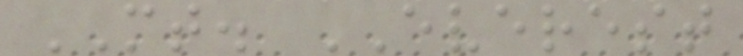MT. EVEREST
